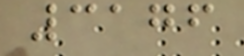3176
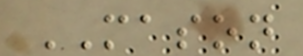MASON
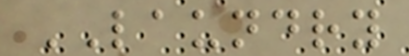LAUNDRY
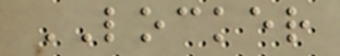LOCKER
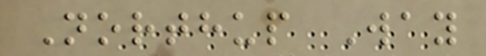Northup Way
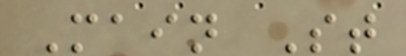Main St
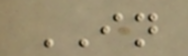IN
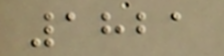1821
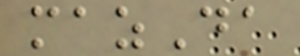mazDa
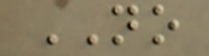NO
